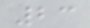23
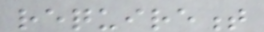requirement
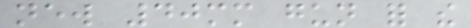new 40mm gun for the
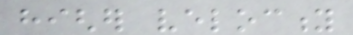higher velocity
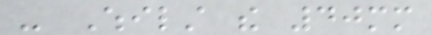- Whilst the 40mm
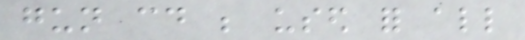gun could be used for all
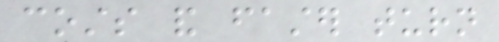costs and faster turn
